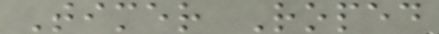Timer Roped
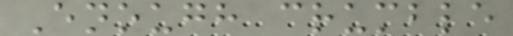Enough crumble
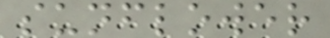sunflower
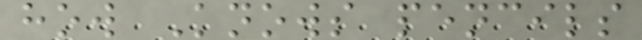how Knows pencils
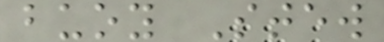buoy Stew
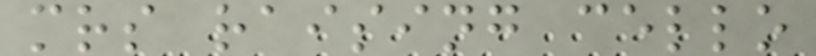mrs raising cello
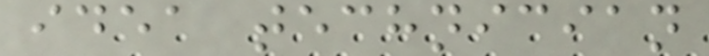idea technician
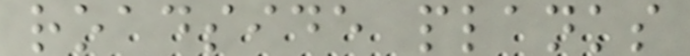roadside planks
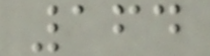164
